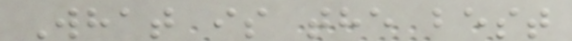What is the best
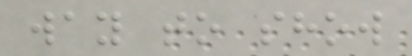way to show
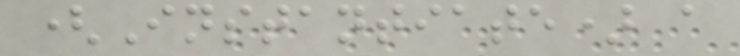(Instantiate) a
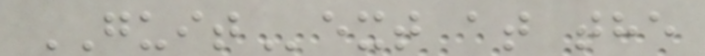GUIText at the
